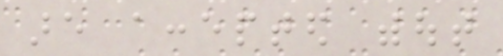are accepted without
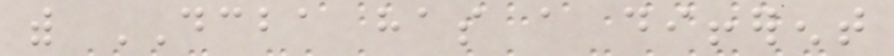with DCBA has a different
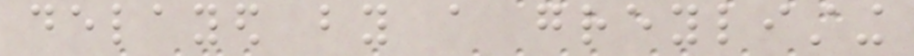delayed by a greylisting
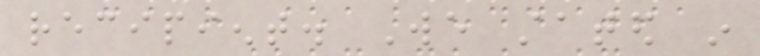recipient. We stated in
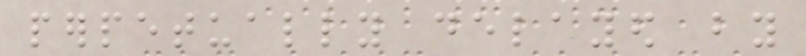perpetually delayed by
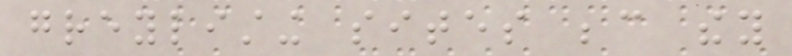greylisting sites because they
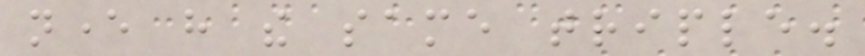never have the same triple.
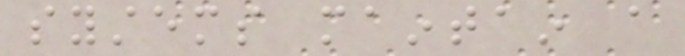systems maintain a
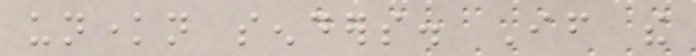unknown senders. If the
